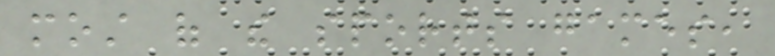most of the sports games,
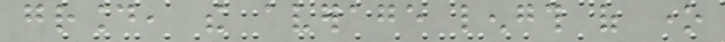ground, the average length of one
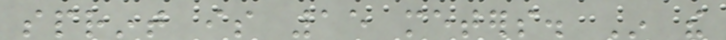sprint is 15 meters. In the
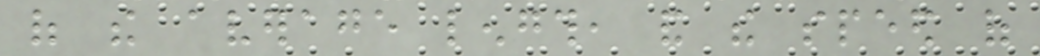of the average length, and the speed of
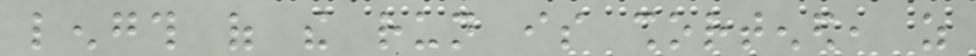length of the run is shortened, as
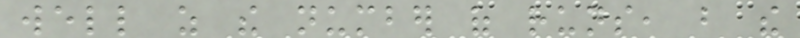well as the number of runs, but the
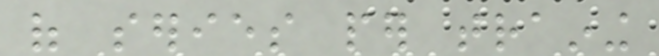of series per training
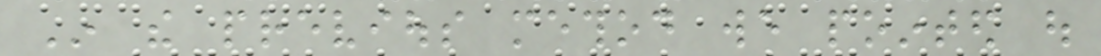In the previous method we pointed out
